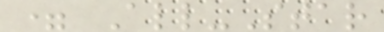= All-Star
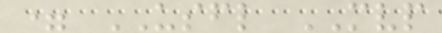= USFL MVP
